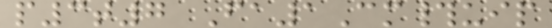p3t7 Fa1Cm#uip
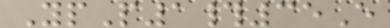YpP1#35E
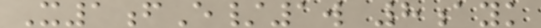X1fE/1w 8ayk
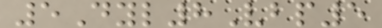5Dyl8Vbp5
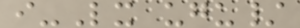i-Lx ugu/
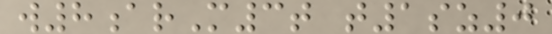w8arM3t t1sz0
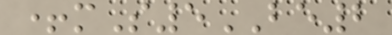+mS5BE2
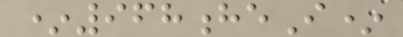*968heI*
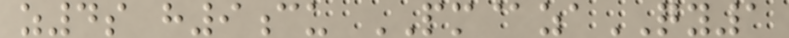z4s h9cu PM@zaQY1
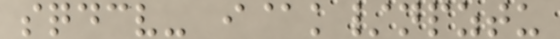sqdcv- i@k/npztu
